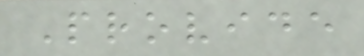Provide
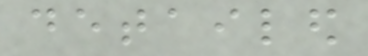detailed
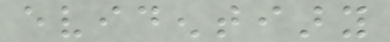evidentiary
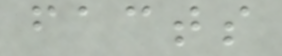facts
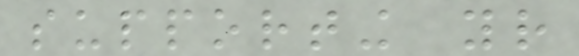supporting your
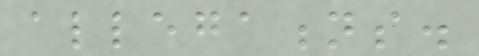allegations.
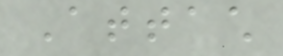Attach
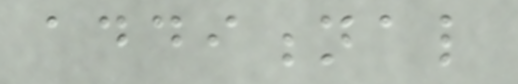additional
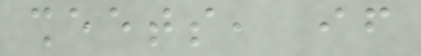sheets, if
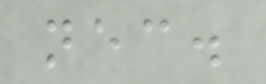necessary.
